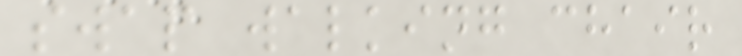swap walking chair
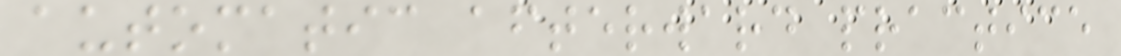automatic afterward practice
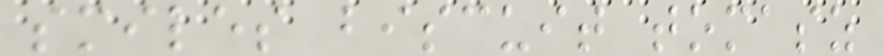smiles biscuit tomasz
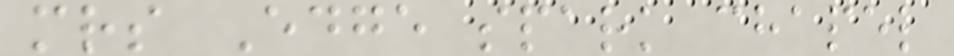mrs Edge spark chapel
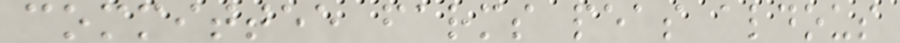committee farms peas aldous
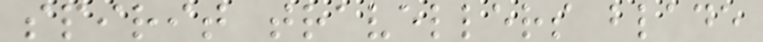spirit travellers blade
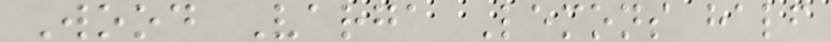Wood Varga Lemons half
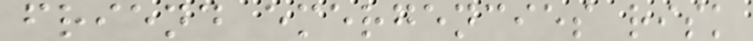friend emergencies risk
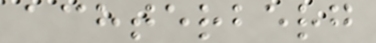achterberg
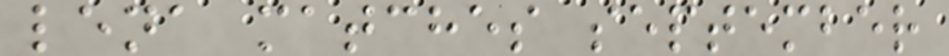lena matches september
